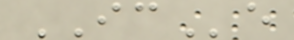ICe
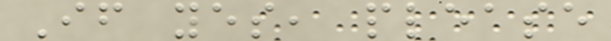If yes, please
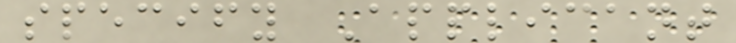specify Applicant
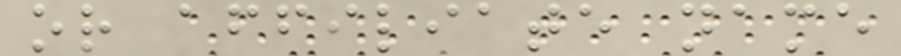or affiliate name
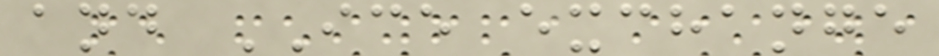and ICE exchange
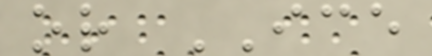or ICE
